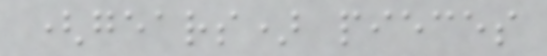(gears) pieces
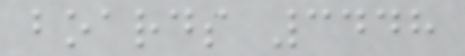boards 3448
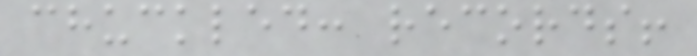chuckled: records!
